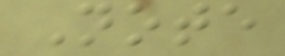Note
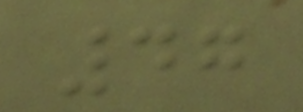47
